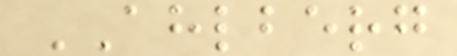AHLBERG
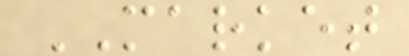MARKET
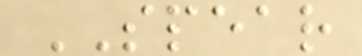SPEAR
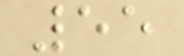55
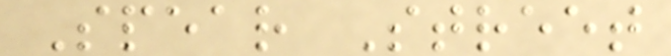Spear Street
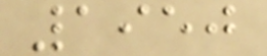1950
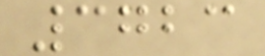3723
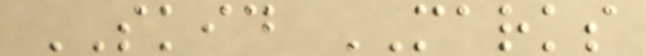SKID MARKS
